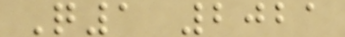Q1 2021
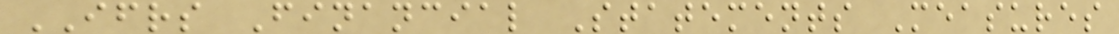IFRS Financial Statements Measures
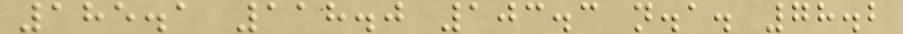185.1 118.0 103.3 n.a. 78.2
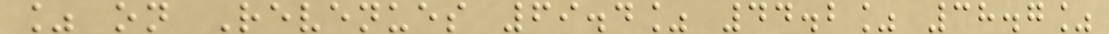% on Revenues 69.4% 44.2% 38.7%
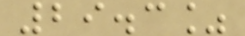29.3%
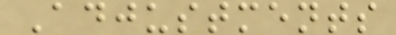Adjustments
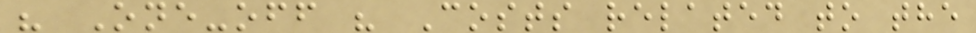" One-off " Costs related to the
